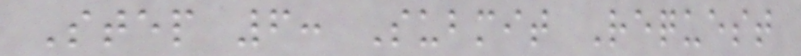Step 6: Submit Request
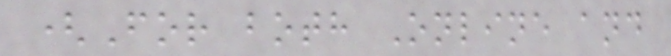(For both Online and
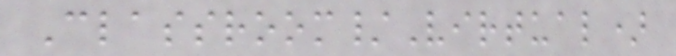Classroom/Virtual)
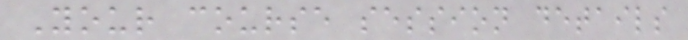Your course session details
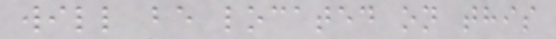will be located on this
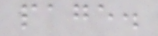page.
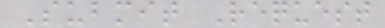Submit Request
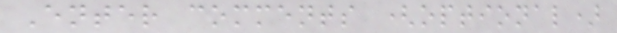Enter comments (optional)
